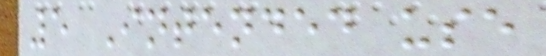5 Intended use
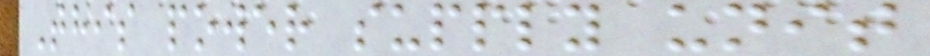This power supply unit
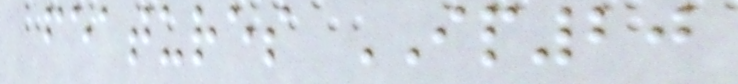features IP20
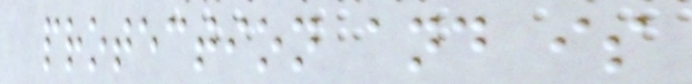protection and is
